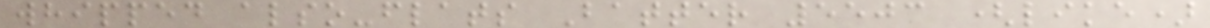whipped also-flats Batter 5503 (like)
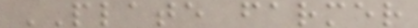PLATE farmer
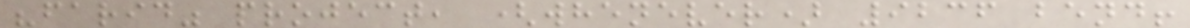"farid" project, (whenever) 9236 bend!
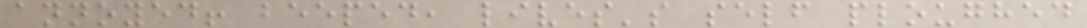annoyed! beeped, lives's self ploughed
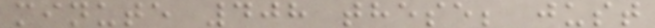minute 408 these; just
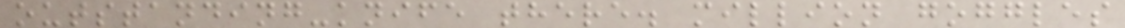outstanding-knife there. million goggles
